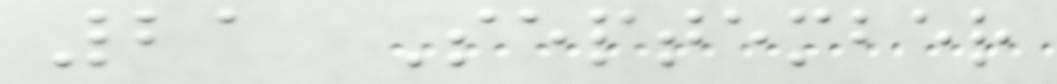21 September
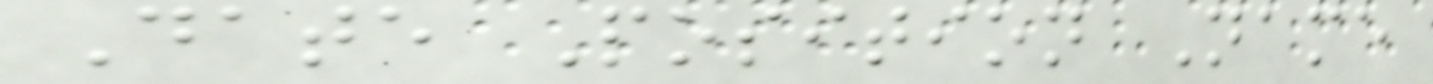Date Position Name
